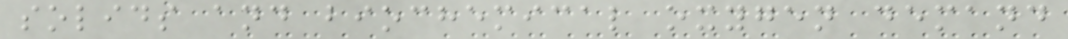solids and biochemical oxygen demand
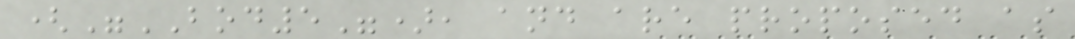("BOD5"), and are proposed as
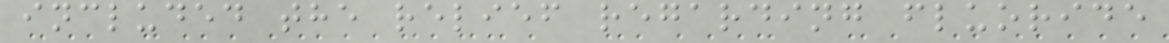included the relief regarding fluoride
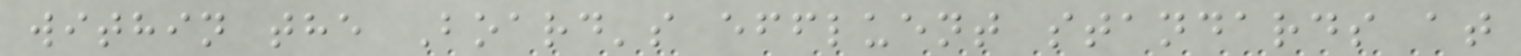within the Board's effluent standards at
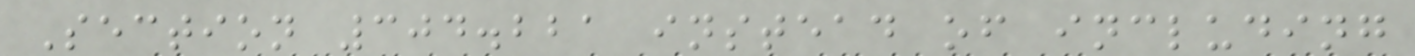Section 304.221 instead of including
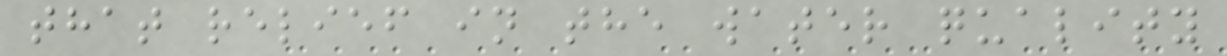that relief in the water quality
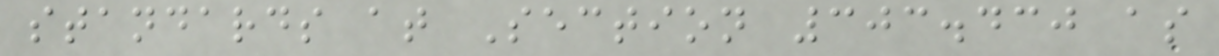standards at Section 303.430 as
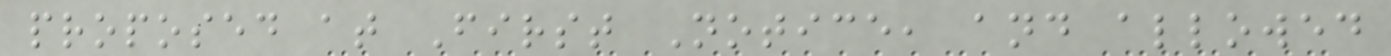proposed at First Notice, and allowed
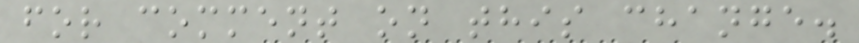for comment on this change.
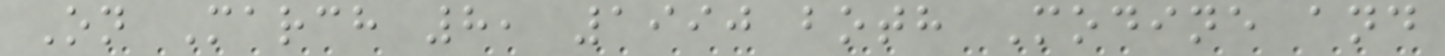On March 8, 1990 both Modine and
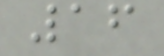16
